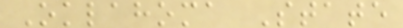Oklahoma State
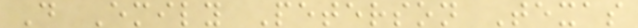D Emily Peterson Texas
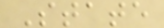State
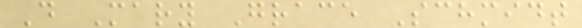D Mary Grace Schmidt
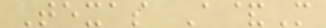Texas A&M
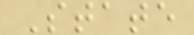State
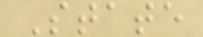State
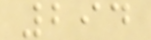294
